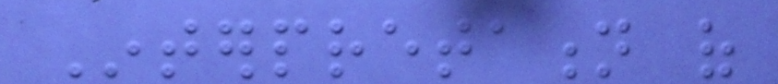Interpretation of
